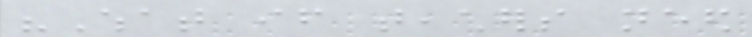"What if teachers need
